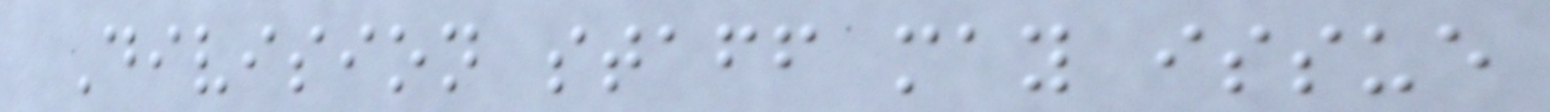Division staff may issue
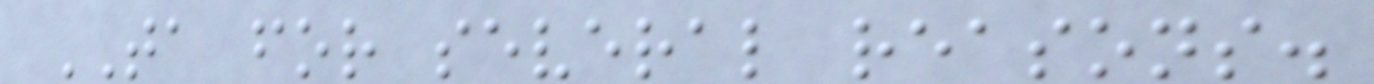TA for several reasons.
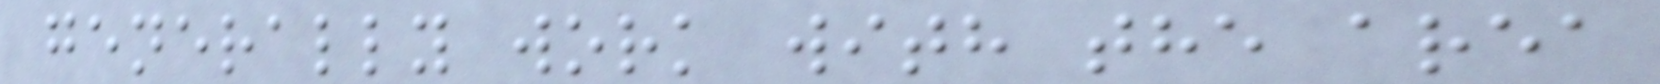generally work with the area
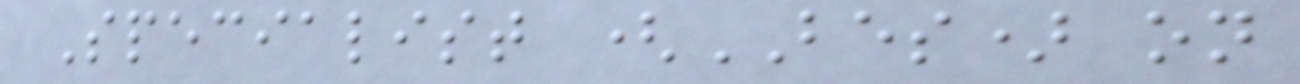Specialist (BES) on
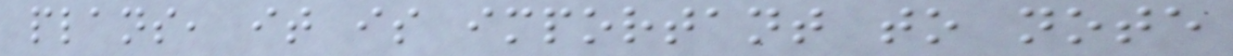plans, it is important to note
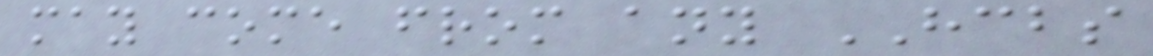may come from any HCBS
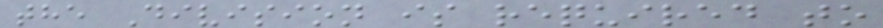the Division is required to
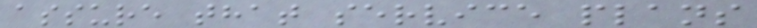assure that service plans
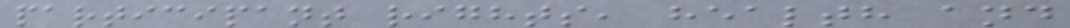participant rights, health and
